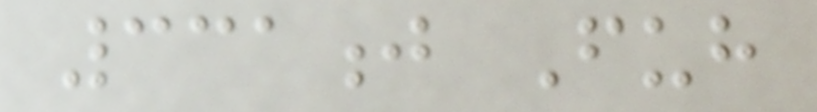331j Fuh
